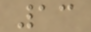13
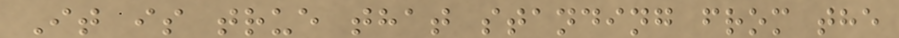It is true that standing from the
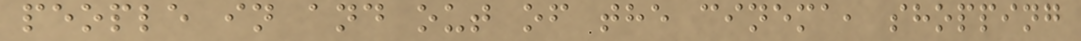people in and out of the cinema, shopping
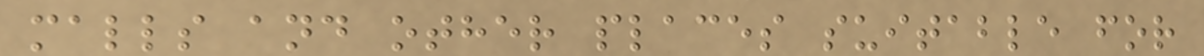malls and other places suitable for
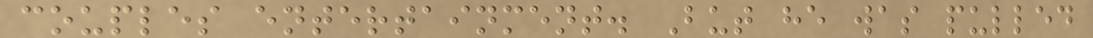couples entertainment. But he was pulled
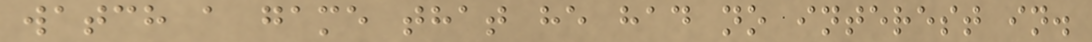watch a game that he had no interest in.
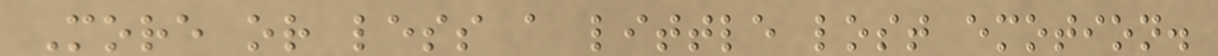More or less a little lost emotion.
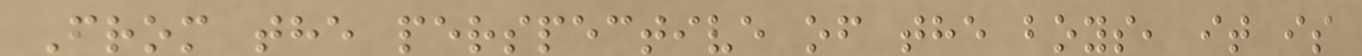From the perspective of the boys, it is
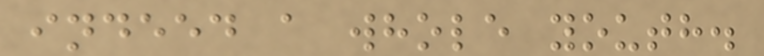indeed a whole youth.
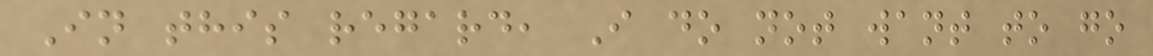In this regard, I do not want to go
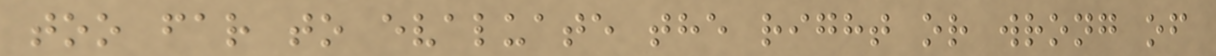too far to evaluate the right or wrong of
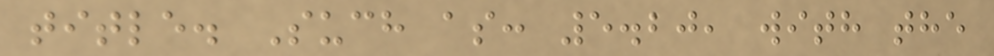title. Such as: 5.20, with the
